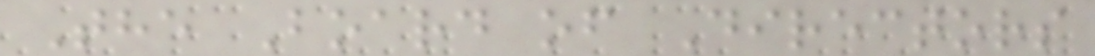The Board of Directors
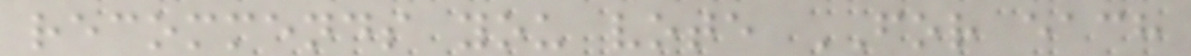recommends you vote FOR each
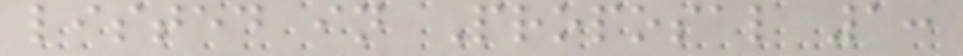listed in Proposal 1:
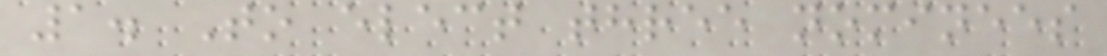1. To elect three nominees
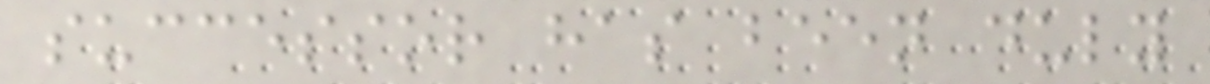successor has been duly
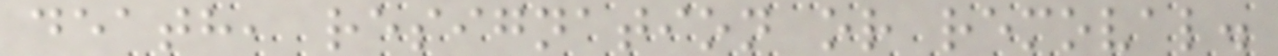death, resignation or removal.
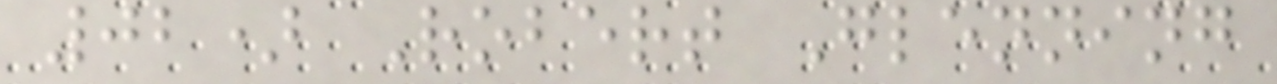02) Robert Glenning
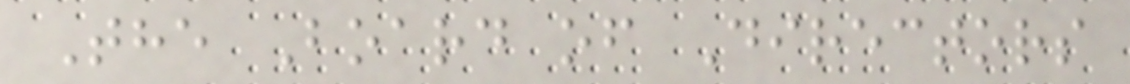The Board of Directors
